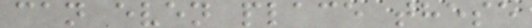can even place these
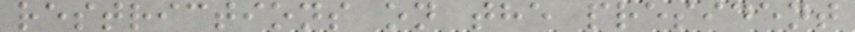restrictions on the president
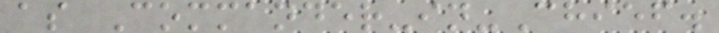as Commander-in-Chief.
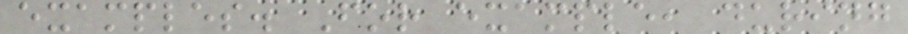examples. For example, during
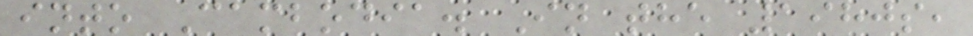into Cambodia. In the 1980s,
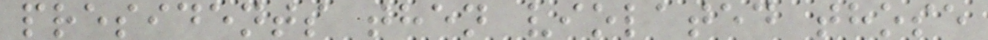presidents then violated those
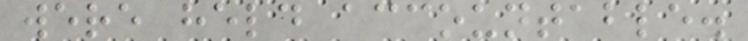were held accountable.
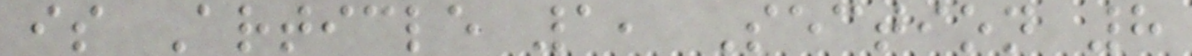is Article 1, Section 8
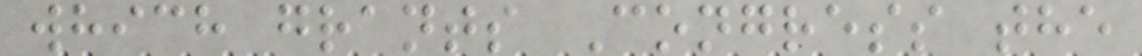which grants Congress the
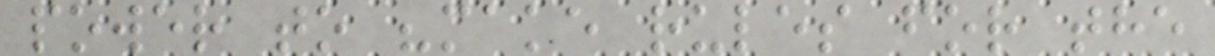power to "make rules for the
